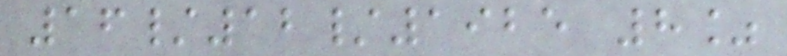16/12/1925 8%
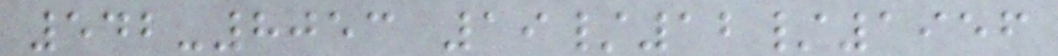542-8053 19/12/1956
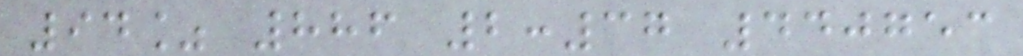94% 886 2:37 440753
